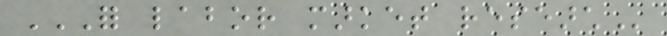FOR LABOR MARKET RESEARCH
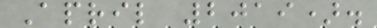April 2019).
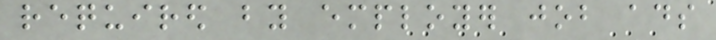required by employer job ads
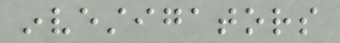investigators
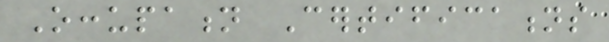Occupation Certifications
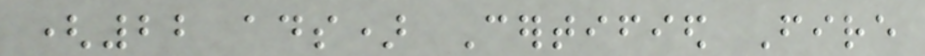(22 ads) Certified Fire
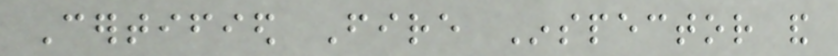Certified Fire Inspector and
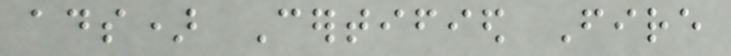ads) Certified Fire
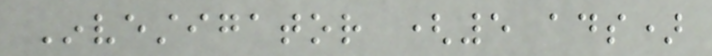Investigator (5 ads)
